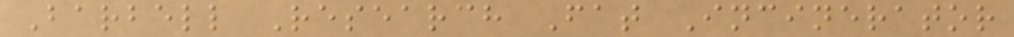Barbell Research Fat Incinerator
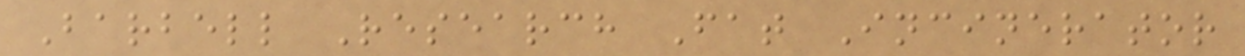Barbell Research Fat Incinerator
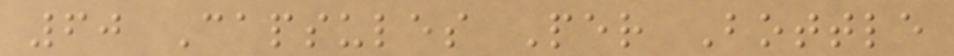60 Capsules Per Bottle
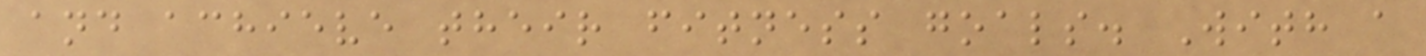and achieve their fitness goals. With a
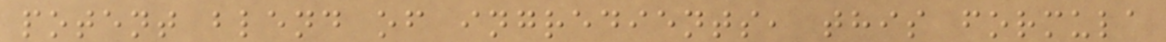potent blend of ingredients, this formula
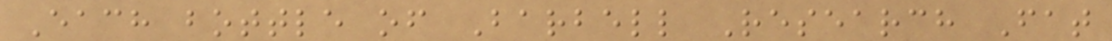Each bottle of Barbell Research Fat
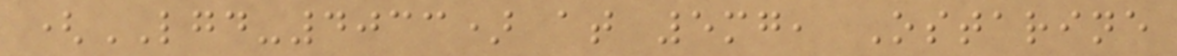(LGD-4033) at 5mg, Ostarine
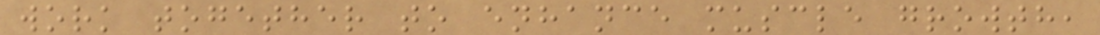work together to enhance muscle growth,
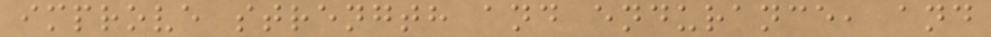improve strength and endurance, and
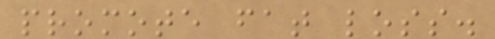promote fat loss.
